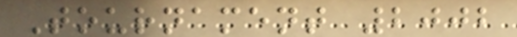Tournament 2002
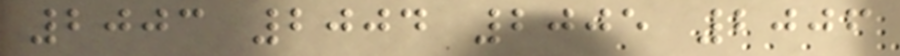2003 2004 2005 2006
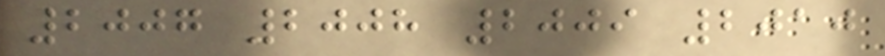2007 2008 2009 2010
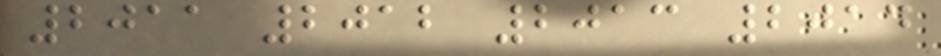2011 2012 2013 2014
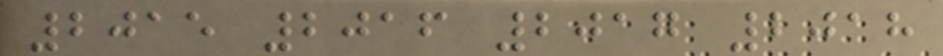2015 2016 2017 2018
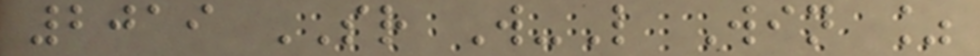2019 SR W-L Win %
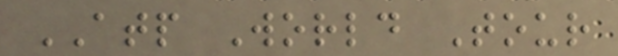ATP World Tour
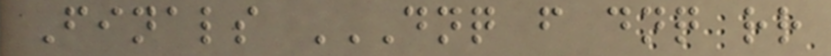Finals DNQ F DNQ RR
